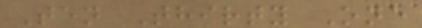Ten Thirty One
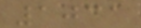1031
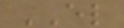EL
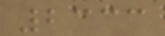2333
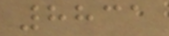8831
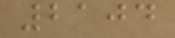2104
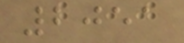2051
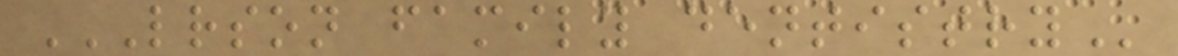LRSON FAMILY DENTISTRY
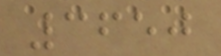3650
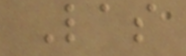Las
